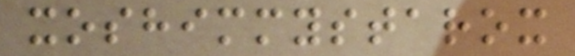xoshimmystarox
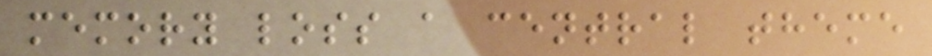memory loss a central theme
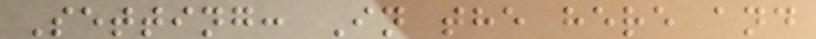Setting: In the here and
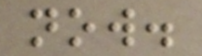now.
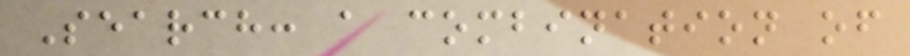Search: a combination of
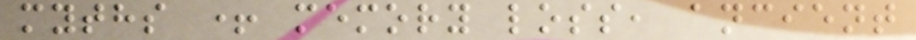myths + memory loss, ancient
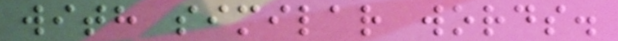with similar words.
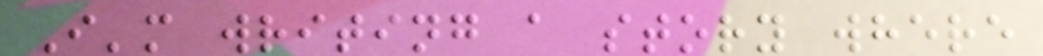I'm writing a story where
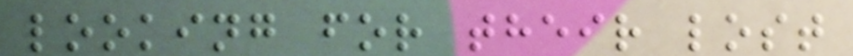looking for their lost
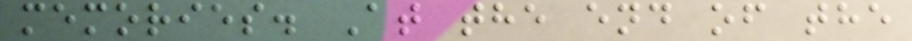memories. At the end of the
